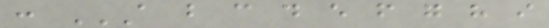: A B C D E F G H I
